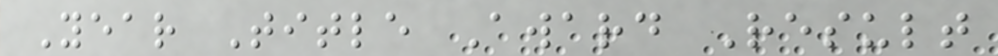Year Title Award Result
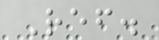Ref.
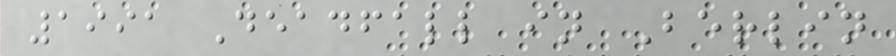1991 Deadfall in Berlin
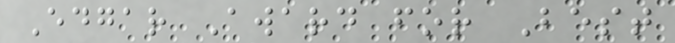Edgar Award for Best
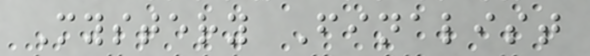Mystery Finalist
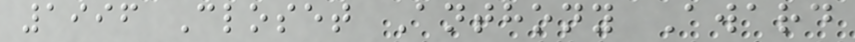1996 Closet Anthony Award
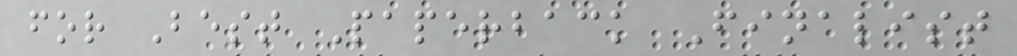for Best Paperback Finalist
